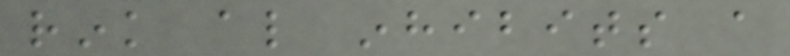rink also inhibits a
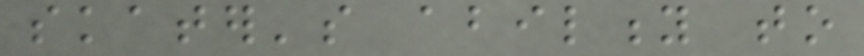skater's ability to
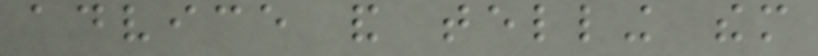advice and telling them
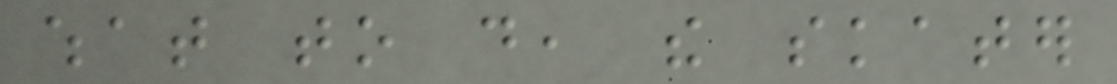what to do, the skater
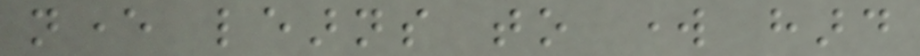never learns to work hard
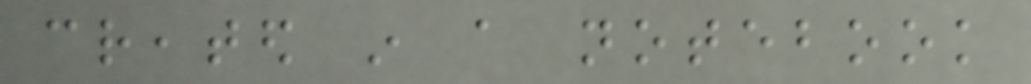created in a notebook
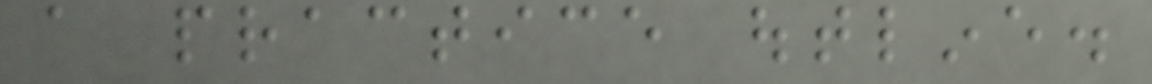a practice outline.
